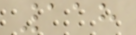118
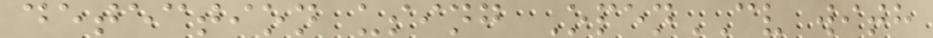detection using OpenCV with
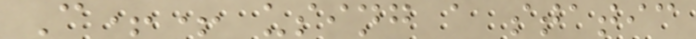C++ using a static
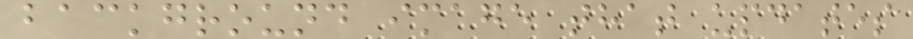background image that updates
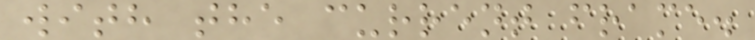with the current frame.
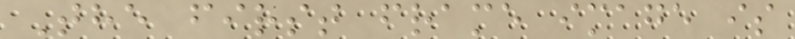The first frame image is
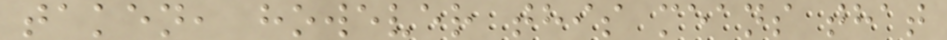taken, however this means that
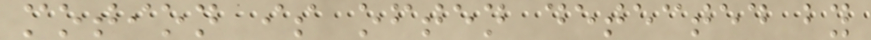motion is often detected by
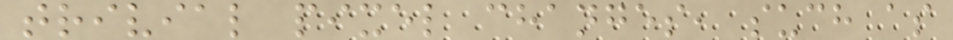trivial pixel changes, such as
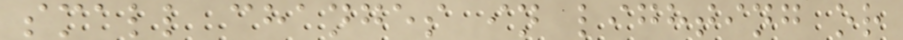small changes in lighting or
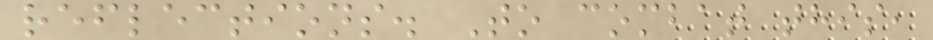reflections. To combat this,
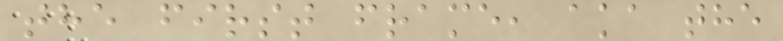the first frame, aka the
